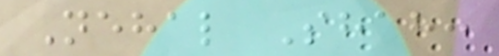Nehal Shah:
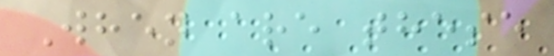When are these
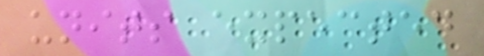units expected
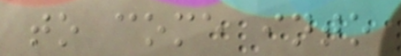to come into
